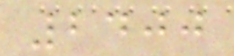2400
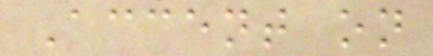Accent on
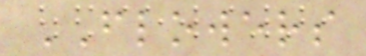FLOWERS
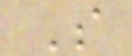S
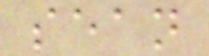sean
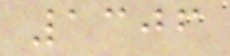1306
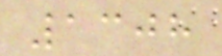1308
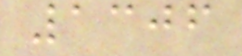1306
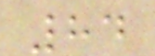84
